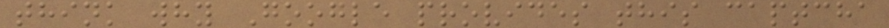think why Google provides this captcha
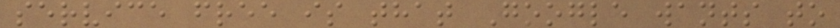service free is that Google wants to
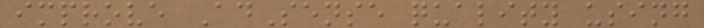improve AdSense quality using
